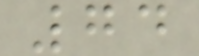74
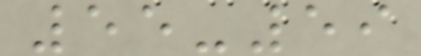55-59
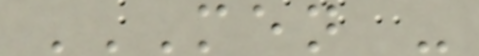MEN -
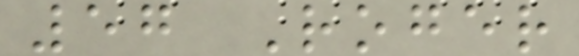57 Roger
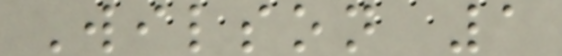Wilson 1
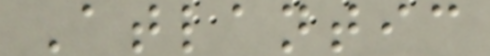Atlantic
